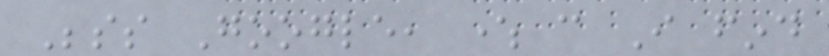Besides Google, where can I find
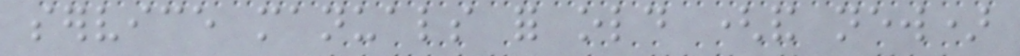service manuals for old (and new)
